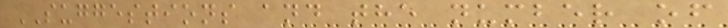SUGGESTIONS and the number of
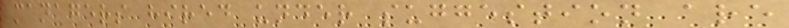managers hired under suggestion are
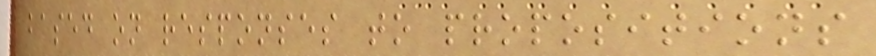based on responses to propositions
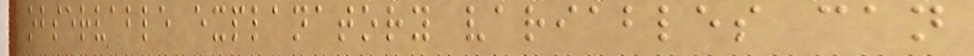observable explanatory variables can
